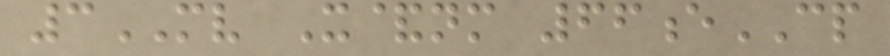3MV X&nm 66eCP
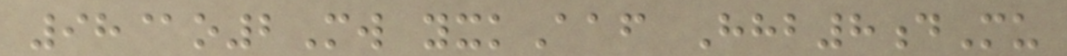98@o2Mw yxkAaf Hhb8dMu
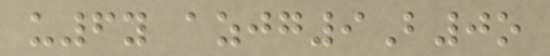u6y azjg9B0o
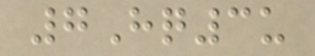7Hq3u
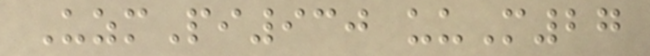UzmPi930 uuM27
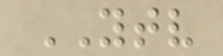YTV
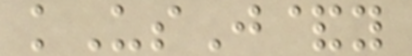kUsJ&y
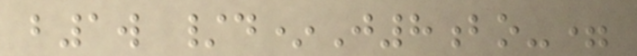b1w /d*J8bo-=
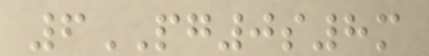6PG0s8m
